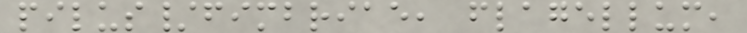pilus/fimbriae, flagellum,
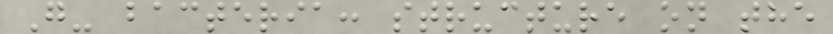G- bacteria: structure on the
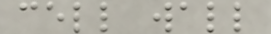cell wall
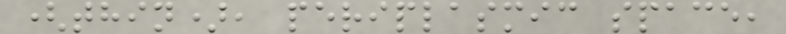(thin), periplasmic space,
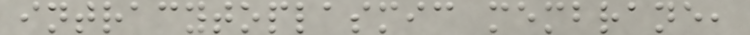intracytoplasmic membrane,
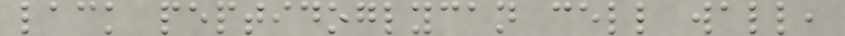lack peptidoglycan cell wall,
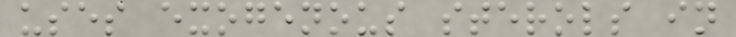uses exogenous sterols in
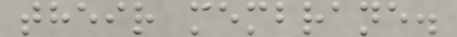their membrane.
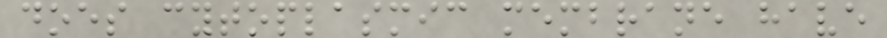does cytoplasmic membrane have
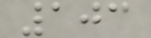103
